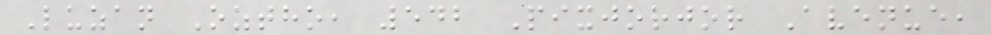Luzan Oztho, 542 Pixjorjor Avenue,
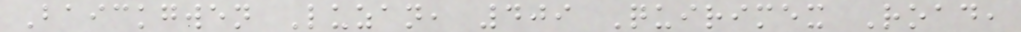Baickgwen Luzan, 409 Quirimex Road,
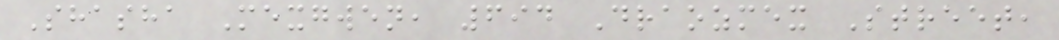Shasha Mexgwen, 694 Draozmex Street,
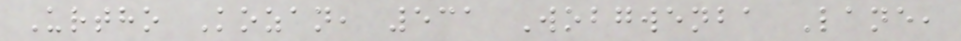Urtho Kozan, 531 Wobgwenba Lane,
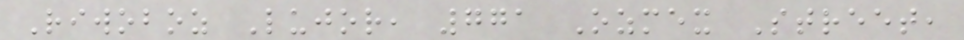Riwoboz Lujor, 771 Ozmex Street,
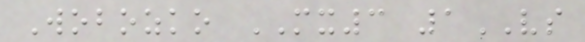Wobozko MX3 1VS
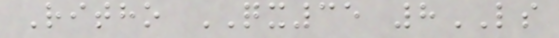Ritho QX35 8LS
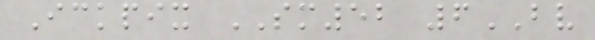Ickpix SM52 6BV
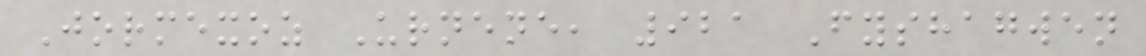Jormexoz Urnene, 921 Fyshagwen
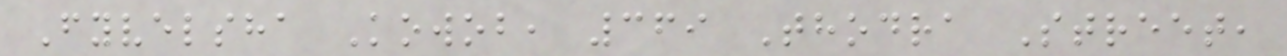Fyvelsha Kowob, 369 Thodra Street,
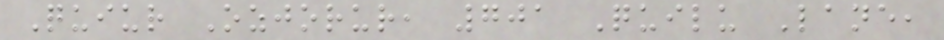Quiur Ozjorur, 701 Quilu Lane,
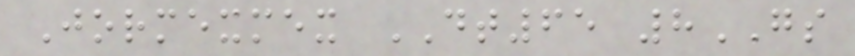Jormexmex DT65 8GS
